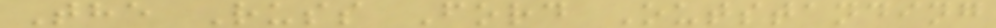The Russ Ford Outstanding
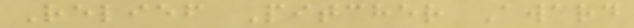Relief Pitcher Award
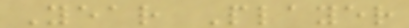Year Player
